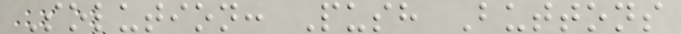Solution: Push Buttons
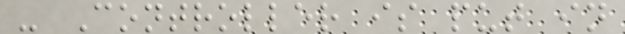- Controller is put in
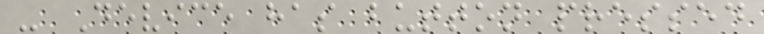- Device has button pressed
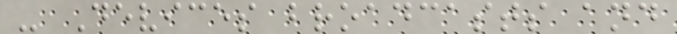- Devices broadcasts and
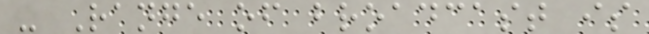- Range of broadcast is
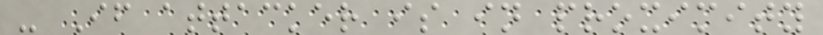- If attacker is in proximity
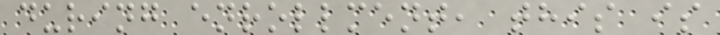during enrollment, this is
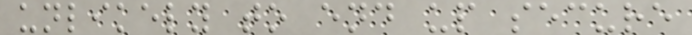unlikely to end up secure
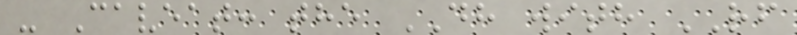- Caveat: the DH with RF
